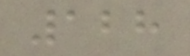128
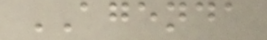AGENDA
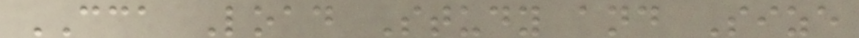CCA Load Study and Size
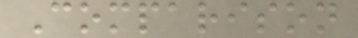Comparison
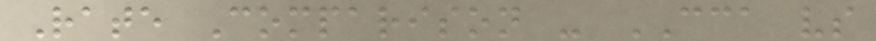Rate Comparison - CCA vs
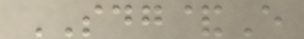SDG&E
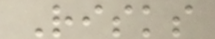Risks
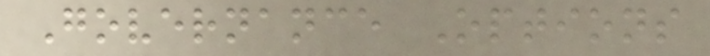Governance Options
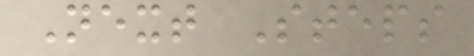Next Steps
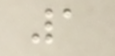1
